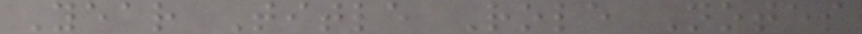Year Title Role Notes
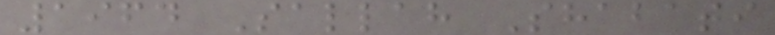1964 Sallah Shabati
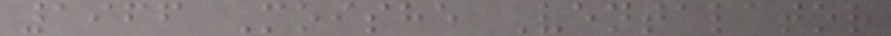1966 Moishe Ventalator
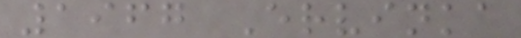1967 Ervinka
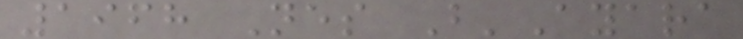1968 Nes B'Ayara
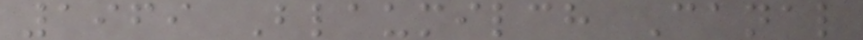1969 Blaumilch Canal
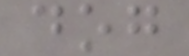dog
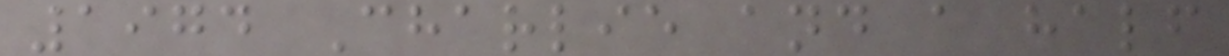1974 Charlie and a half
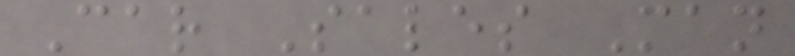Car Sales Man
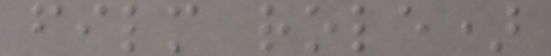film role)
